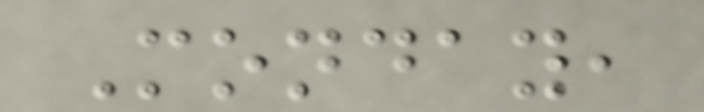Monday,
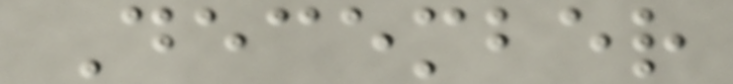December
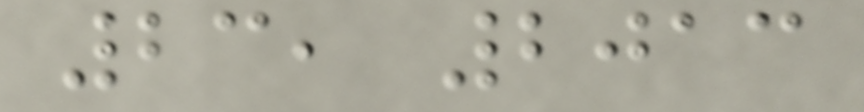23, 2013
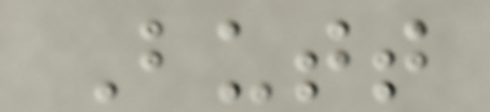Butt
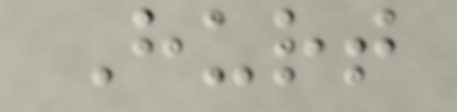Hurt
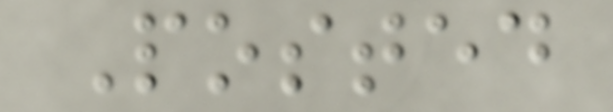Posted
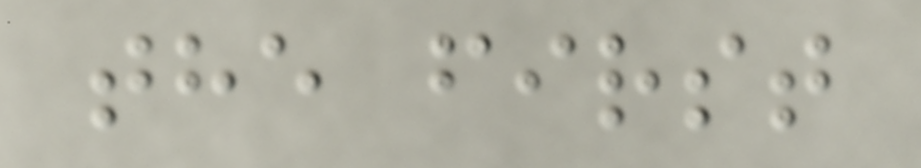the first
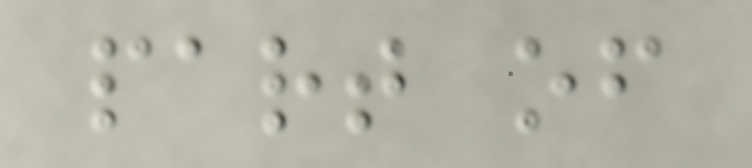part of
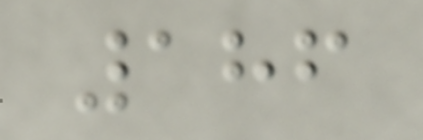186
